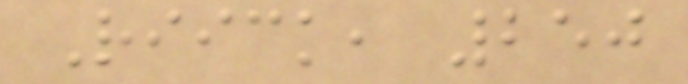Riick, 250
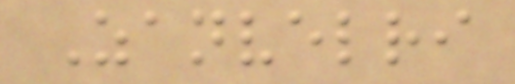Zanvelri
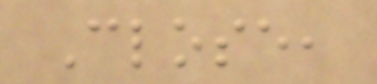Close,
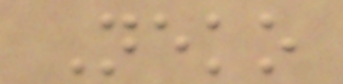Neko
